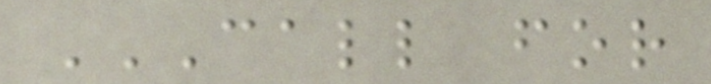CALL FOR
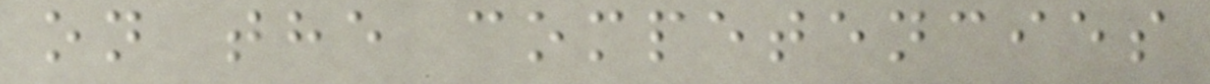on the competencies
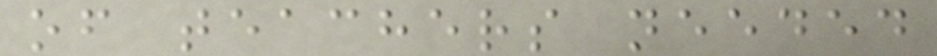of teachers needed
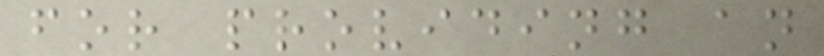for providing an
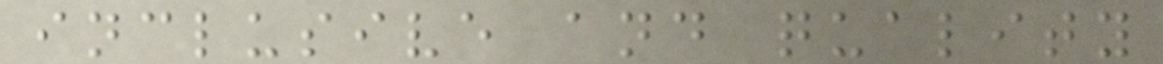inclusive and quality
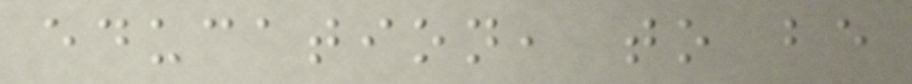education, to be
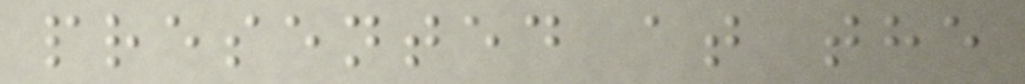presented at the
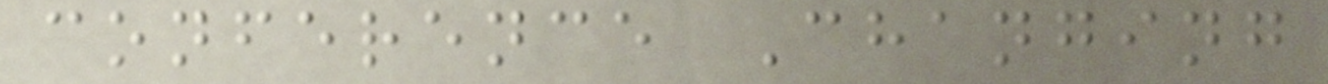conference Changing
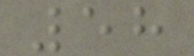58
